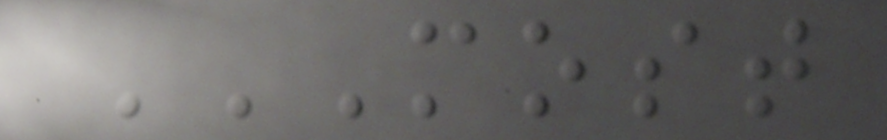MOST
